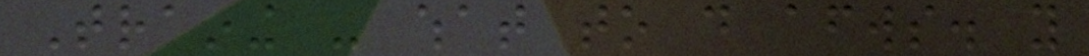Training - what to do afterwards. you
